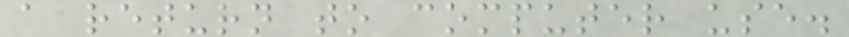a return to computer use.
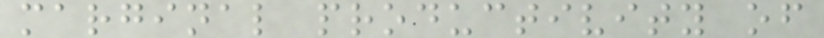marginal productivity of
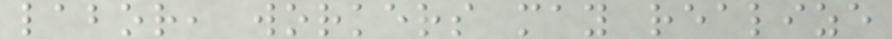labor, workers may realize
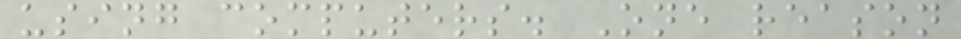using computers. One reason
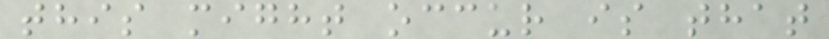this might occur is that
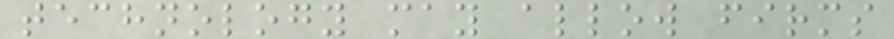technology may allow firms
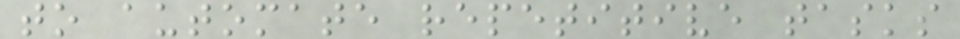to automate repetitive tasks
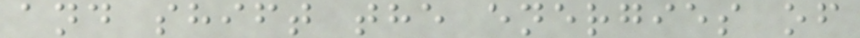and shift the energies of
